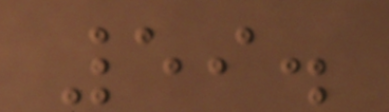59.
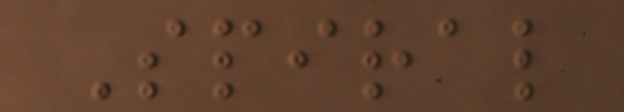Spiral
